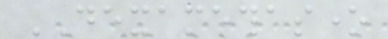DEXAMETHASONE
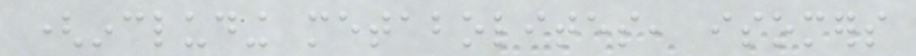(including metabolites, isomers
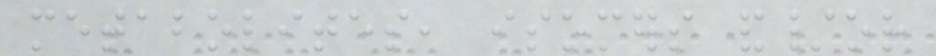metabolites, isomers and/or
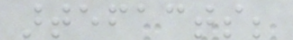artefacts;
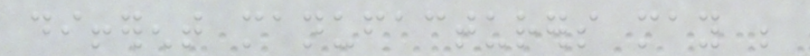different manufacturers may be
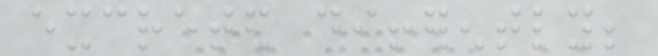excreted differently;
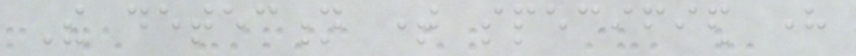The detection time specified here
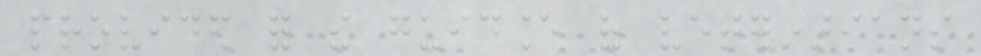provided for the guidance of veterinarians
